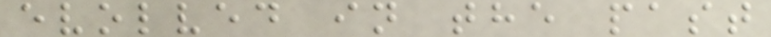evolved in the past
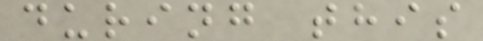during this
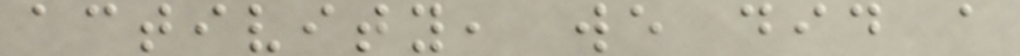activity, we did a
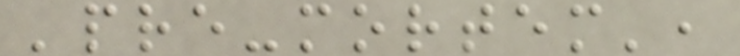'pre-mortem',
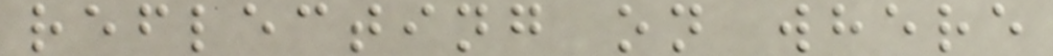reflecting on where
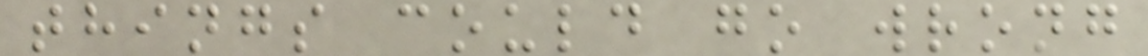things could go wrong
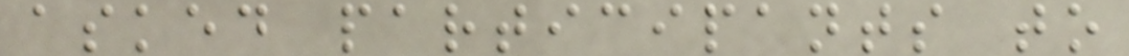asked participants to
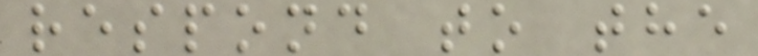respond to the
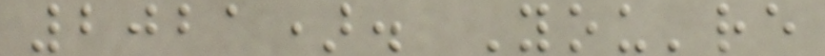2021). You're
